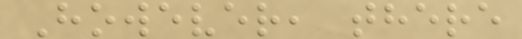However, there
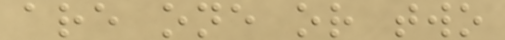are one or two
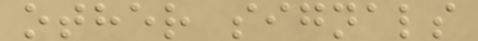other signals
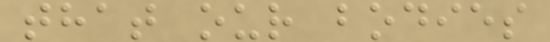that our bodies
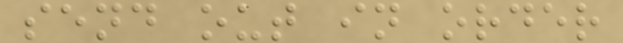send out in order
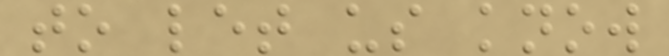to let us know
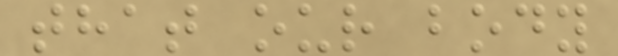that our body
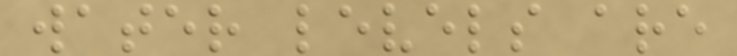water levels are
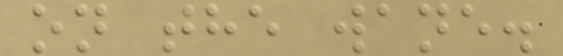on the wane.
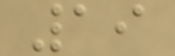19
